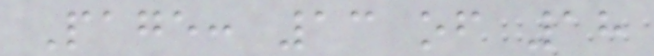Page: 13 of 18
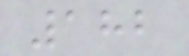182
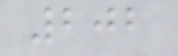202
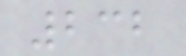232
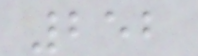252
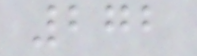272
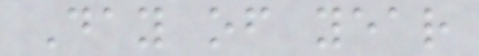Day of year
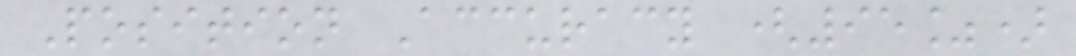Position Accuracy (95%)
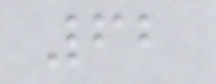62
